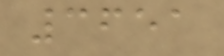3651
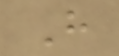H
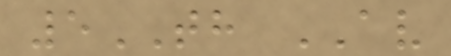5TH AV
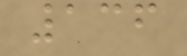136
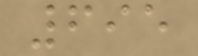695
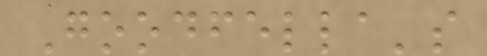Goodfella's
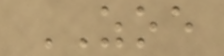ZOE
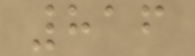816
